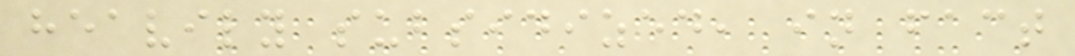heavily subsidized, in fact
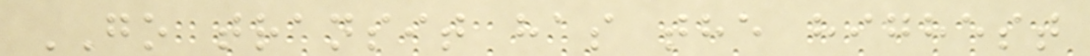GO transit has the highest
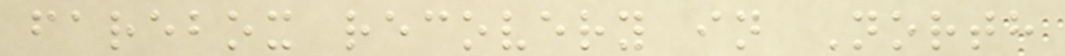farebox recovery in North
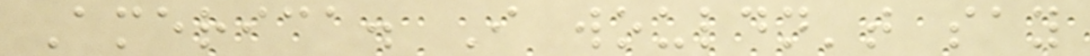America. I wouldn't say
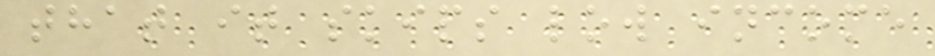that it skips low income
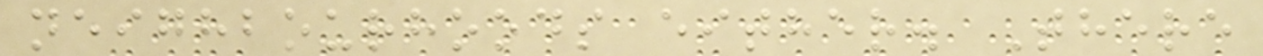neighbourhoods either. There
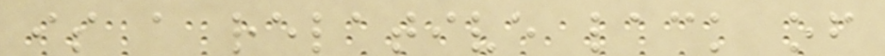is a relative lack of
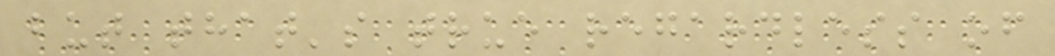but that's true regardless of
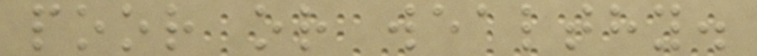poor or wealthy.
